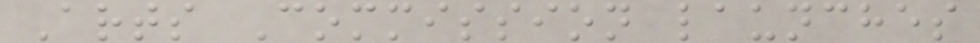Arts Commission launches
